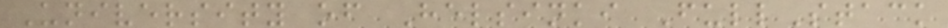University of Helsinki FullStack
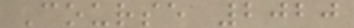Course 2020
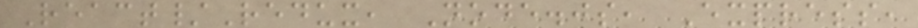React/Redux, Node.js, Express,
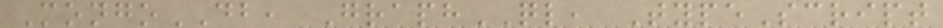MongoDB, GraphQL, TypeScript
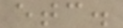etc.
